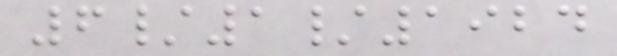6/1/1924
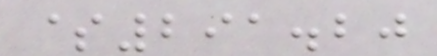$291.20
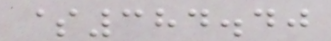$384.40
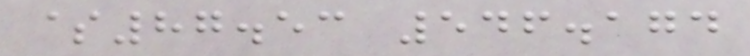$87.53 546.174
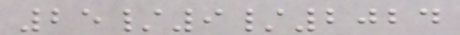25/9/2024
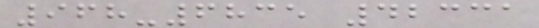968-6835 42331
